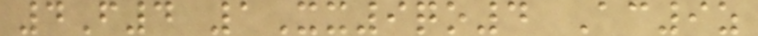4F4 1Xx9qo4 Ac9z
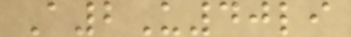A2U40li
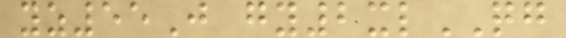yz55J gy2xlQG
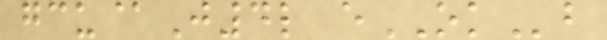gcu@J4l eOKb
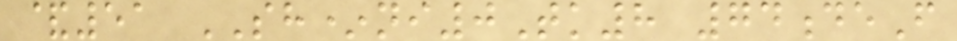&51 SH*ni0Tk8 74deF
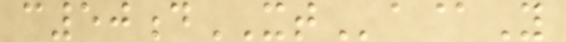c50dXTa@Y
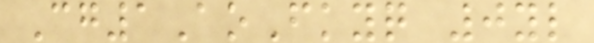Cg1AoFkyq 0yl
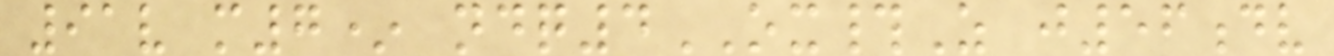91v m7* ndq4OX#Z j56dv
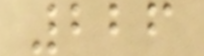226
